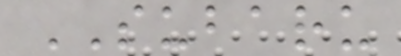SUBARU
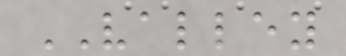VALLEY
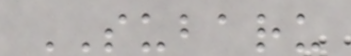SUBARU
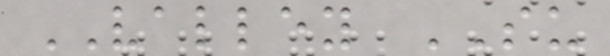VALLEY SU
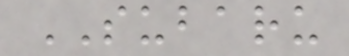SUBARU
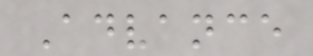Advance
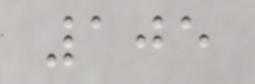105
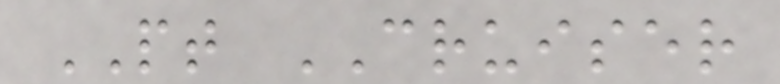PT CRUISER
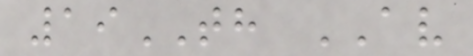19TH AV
